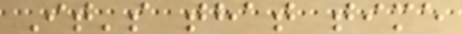It's that time
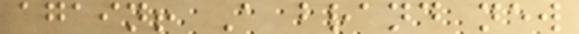again! A brand new
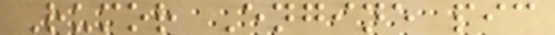Rumor Engine pic
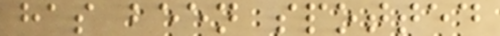has been spotted
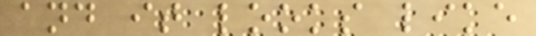and it looks like
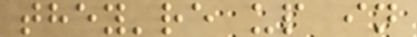they're up in
